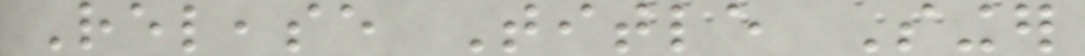Release Title Singer
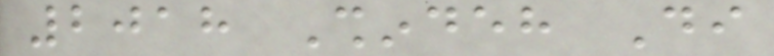2018 Shindeh Di
